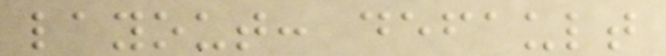layout: default
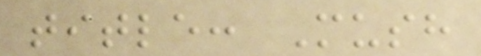title: Mush
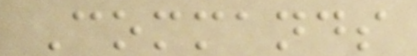Commands
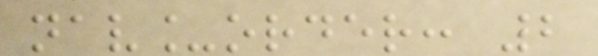nav_order: 2
